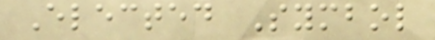Elected Symbol
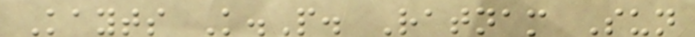Kayts K.P. Ratnam Sun
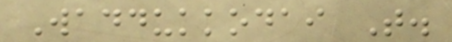Waddukkodai T.
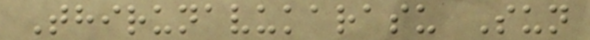Thirunavukarasu Sun
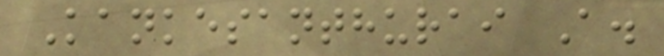Kankesanthurai A.
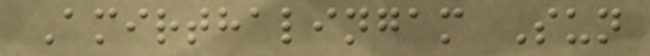Amirthalingam Sun
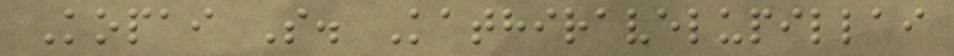Kopai S. Kathiravelupillai
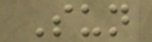Sun
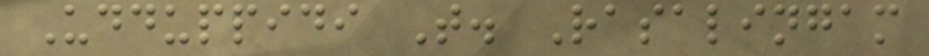Udduppidi T. Rasalingam
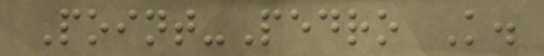Point-Pedro K.
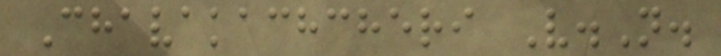Chavakachcheri V.N.
